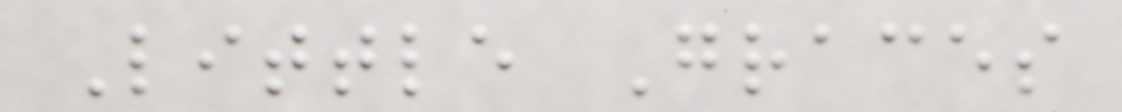Little Graces
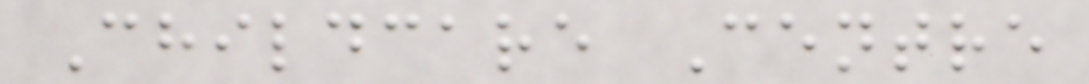Childcare Centre
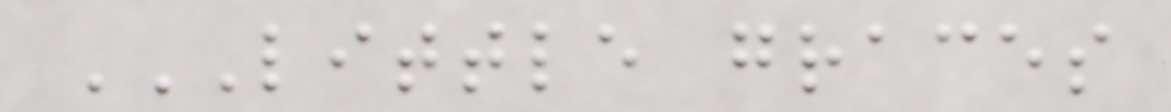LITTLE GRACES
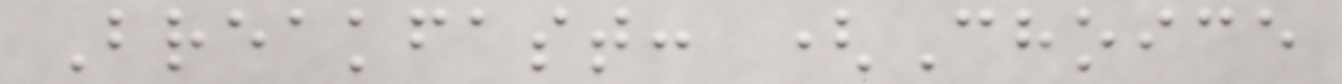Breakfast: (Choice
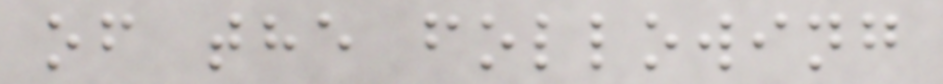of the following
